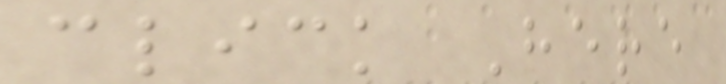click Here
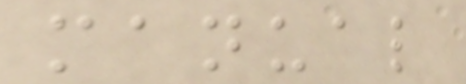manual
